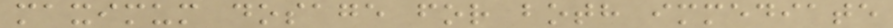maximum dosage for both immediate
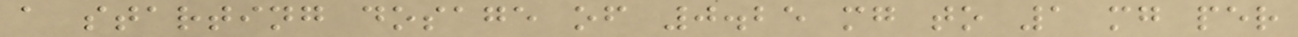a starting dosage of 0.25 mg to 1 mg per
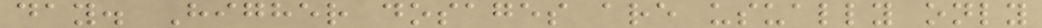day. Higher dosages are usually only
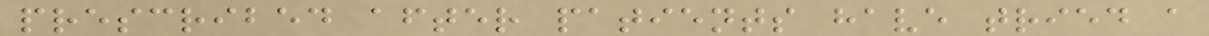prescribed after patients have tried a
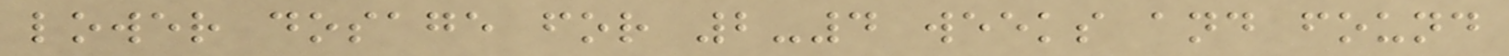lower dosage for 2-4 weeks and found
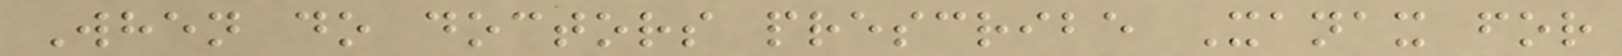When do doctors prescribe Xanax for
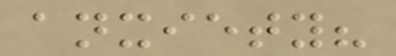anxiety?
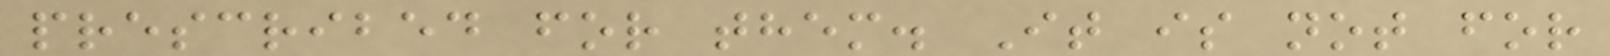prescribed for them. It is not for
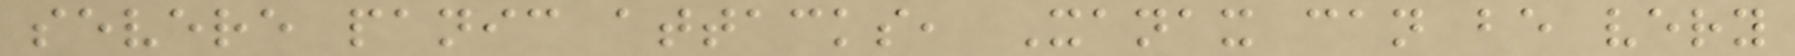severe panic attacks, Xanax can be very
